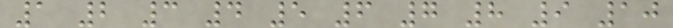1 2 3 4 5 6 7 8 9 10
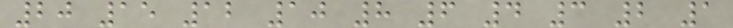20 15 12 10 8 6 4 3 2 1
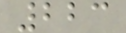223
